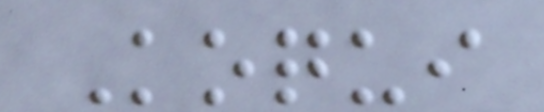Koqui
